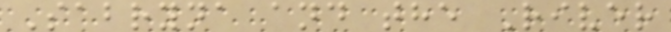Sabryna and the River
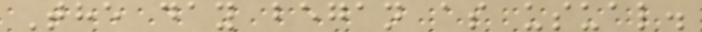The day began as usual.
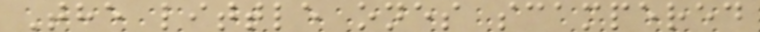The little ones scampered
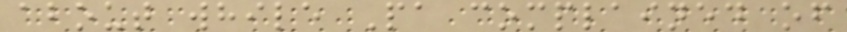about while Pa complained of
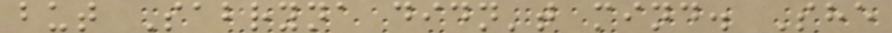but Sabryna didn't mind. She
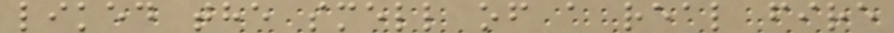liked the smell of a real fire
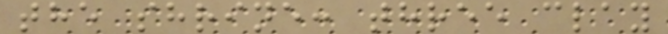the shrine: three clay
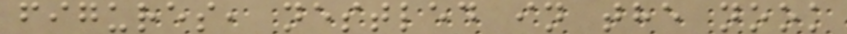figures, nestled in the nook
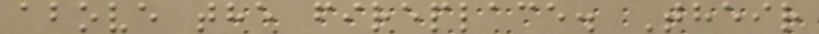above the fireplace. Their
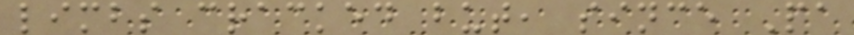limbs cracked but, since Pa
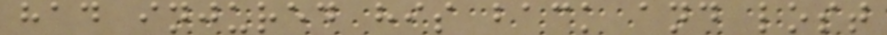had injured his back and lost
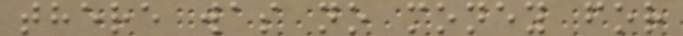there was no money for
